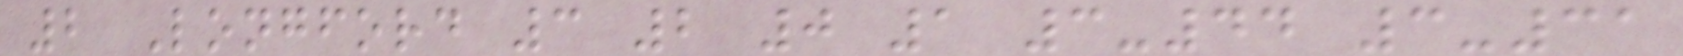2 Longford 3 2 0 1 3-44 3-31
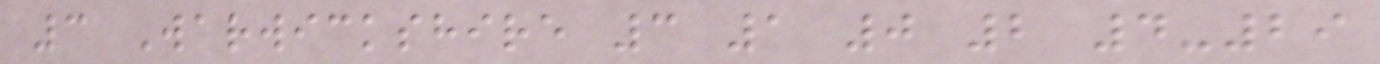3 Warwickshire 3 1 0 2 4-29
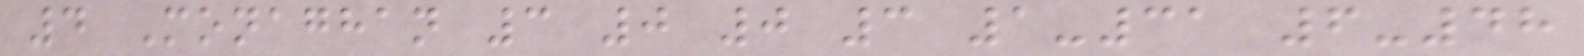4 Monaghan 3 0 0 3 1-31 6-48
